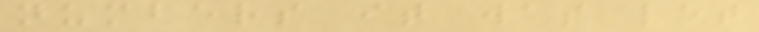numbers it was let
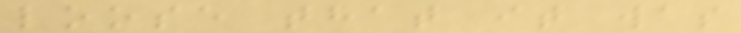loose that it was
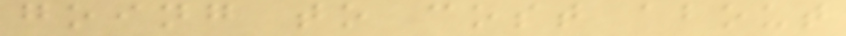going to cost about
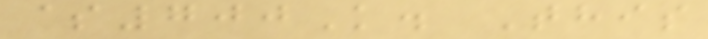$700K. This
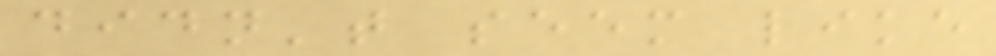didn't seem like
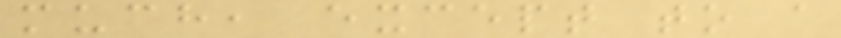much, except to a
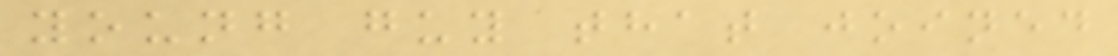young guy that joined
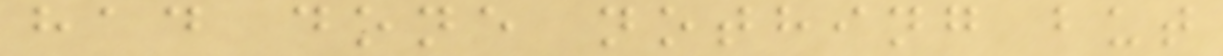had done nothing but
